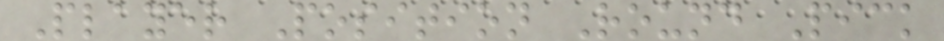Player Position Round Pick
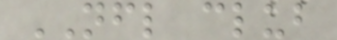NFL club
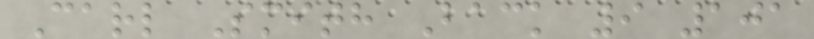Carl Smith Back 9 101
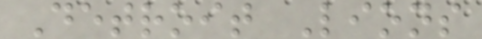Detroit Lions
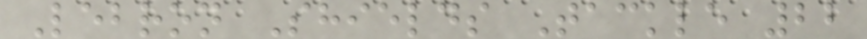Lebron Shields Tackle 22
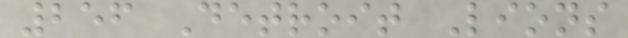256 Detroit Lions
